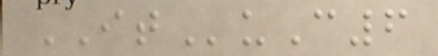ITuC6
